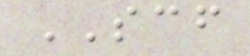SCF
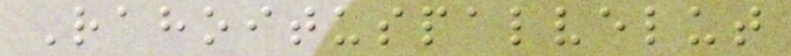Rahoituspalvelut
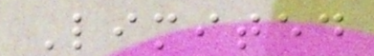Limited
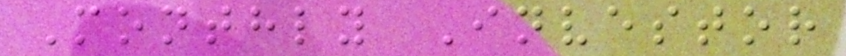Monthly Investor
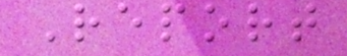Report
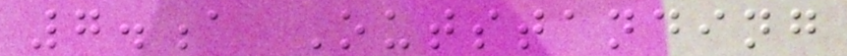7.a Outstanding
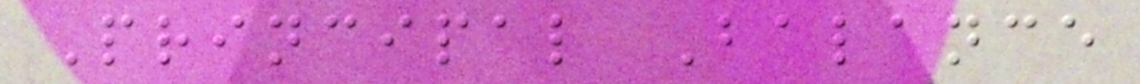Principal Balance
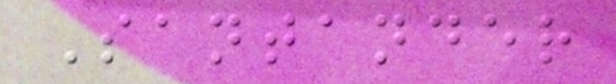Santander
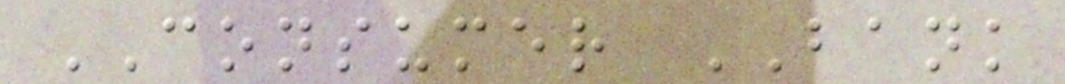CONSUMER BANK
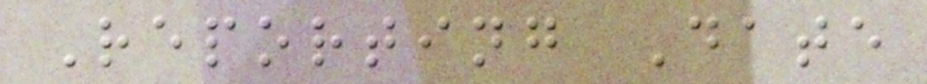Reporting Date
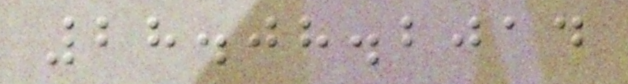28.08.2014
